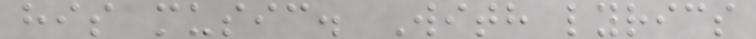his music. With lyrics
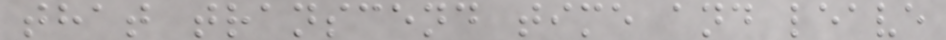that transcend time and leave
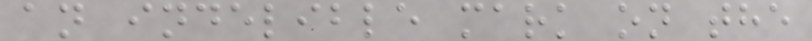an indelible mark on the
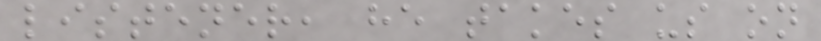listener, he takes us on
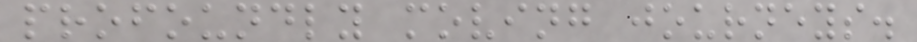profoundly moving journeys.
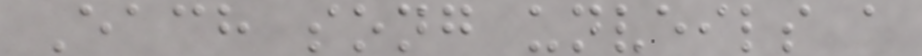Each song unveils a
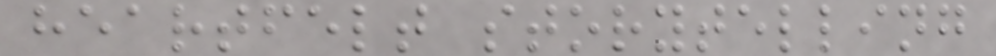heartfelt storytelling
